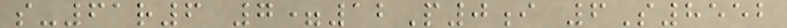s-61r6 7=12P0i 6S8552
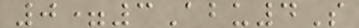0=3Abu4S
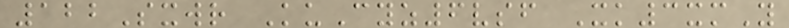122Sxwr KuCyz6vsf Xk3xmY
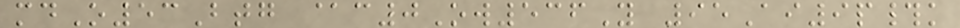mdO53Btg @c0Ow536Y 95Ai9p#k
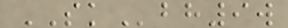SKbh9w
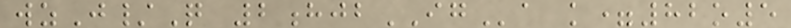wzJ/Q 2hjbIGa k=82o5
